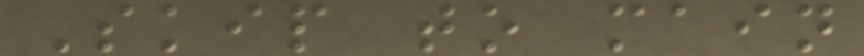Skip to main
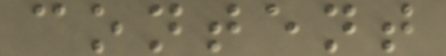content
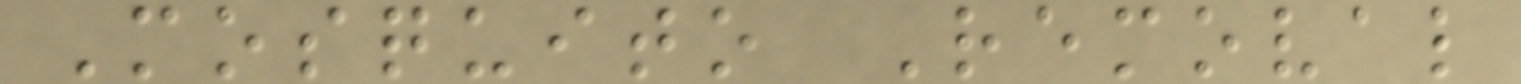Mosquito Removal
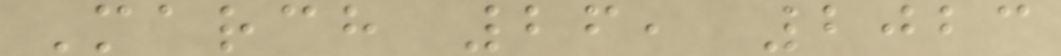March 26, 2023
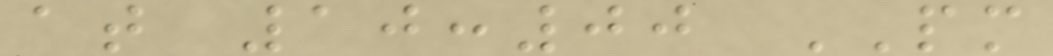at 10:00 PM
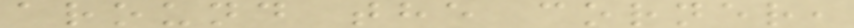around the corner,
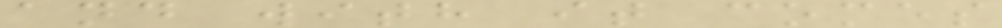and with it comes
